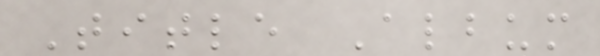Title Album
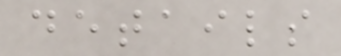details
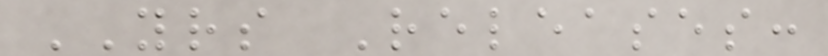YRS Releases:
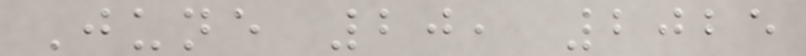June 20, 2025
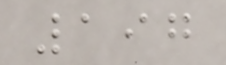197
